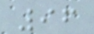96
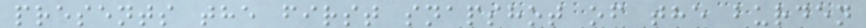presents the first snapshot of the burden
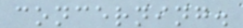concerning.
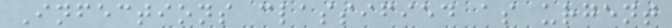Infections classified as urgent
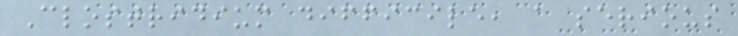Clostridium difficile, a serious
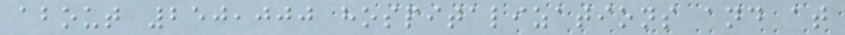about 250,000 hospitalizations and at
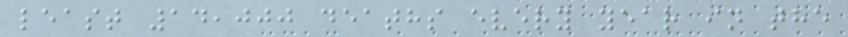least 14,000 deaths every year in the
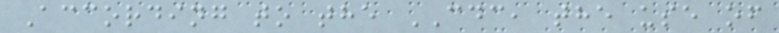According to the CDC, the use of
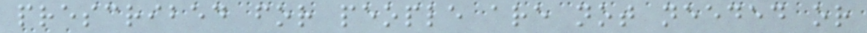prescribed for people are not needed or
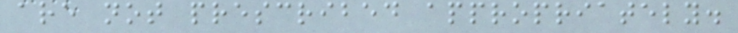are not prescribed appropriately.
